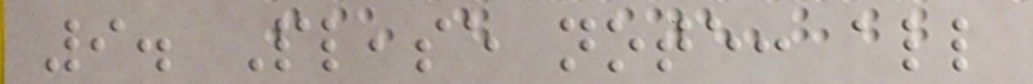9. Please note: all
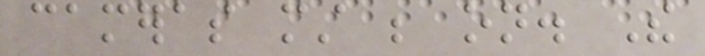cameras must be on. The
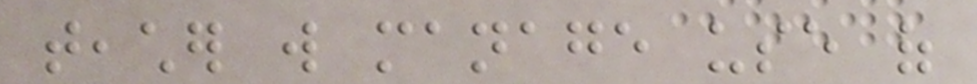teacher will manage use of
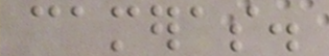cameras.
